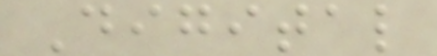Digital
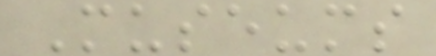Museums
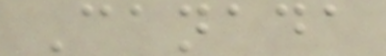Canada
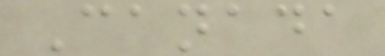Canada
